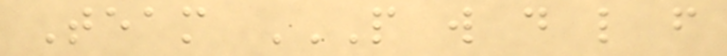Team P W D L F
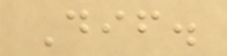Dif.
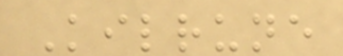Kilrune
